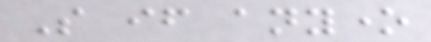So if anyone
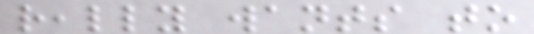really wants to
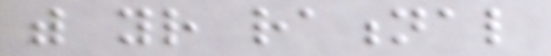with your rational
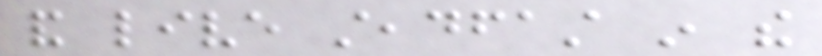and live steadfast in the
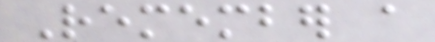Remember a
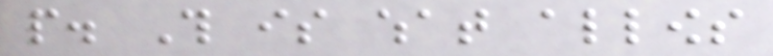people. This is what allows
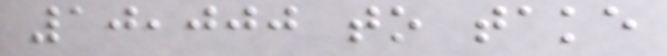10,000 to take
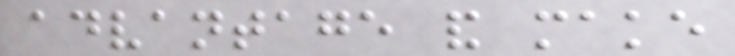advantage and make
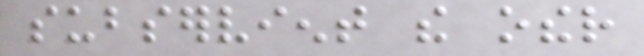subservient the other
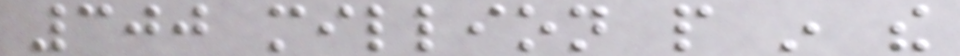300 million people in the
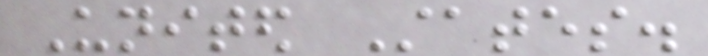United States.
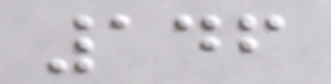146
